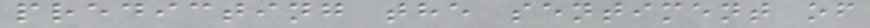predicting the sentiment of
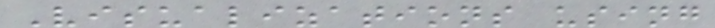Visualizations using
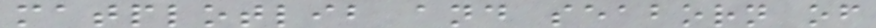matplotlib and seaborn of
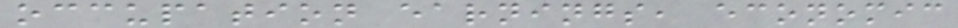occupation earnings, economic
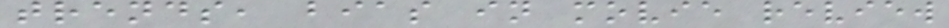trends, bias in movie review
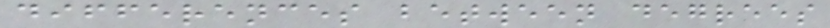differences between degrees
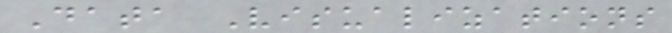Data Visualizations
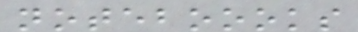noteboooks
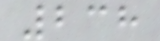238
